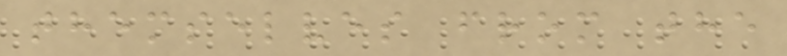themselves from the
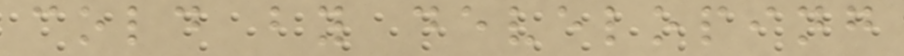cold by developing
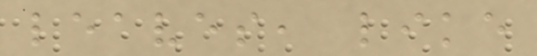leaves, like
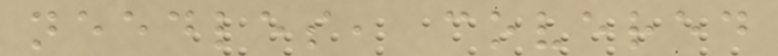needles, covered
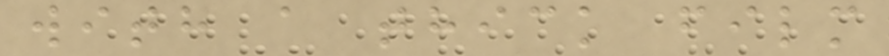with a thick film
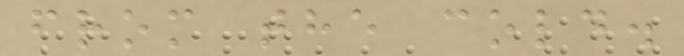from the cold.
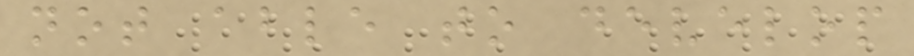not able to develop
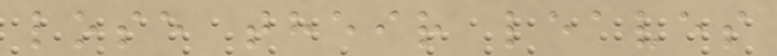lose their leaves
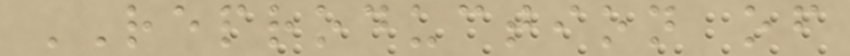REPRODUCTION of
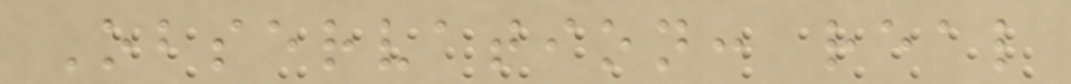Observation: real
